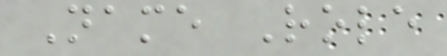Name Role
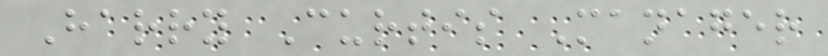Harry Curtis Manager
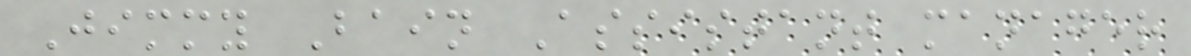Jimmy Bain Assistant manager
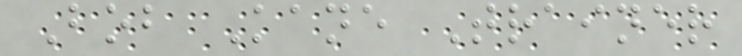Bob Kane Trainer
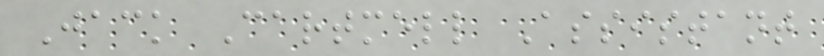Jack Cartmell Assistant
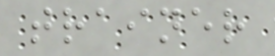trainer
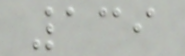139
